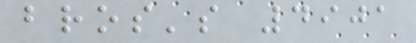bros's 4901
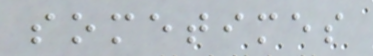sometimes
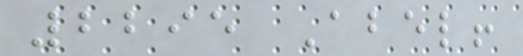2295 Abel!
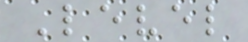Level
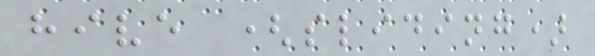hive (sliding)
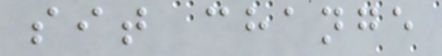sit change
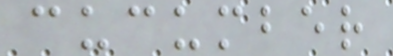cucumber
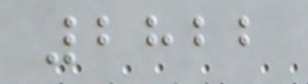2822
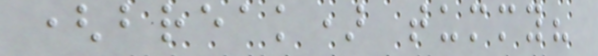(break) tummy?
